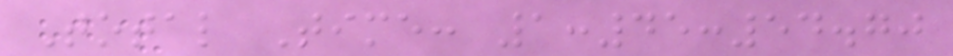Total Time: 1:45:54.70
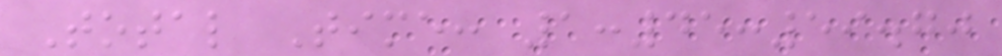Total Time: 1:45:59.70
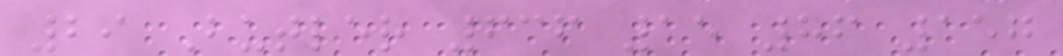29 Butler 636 15 86 157
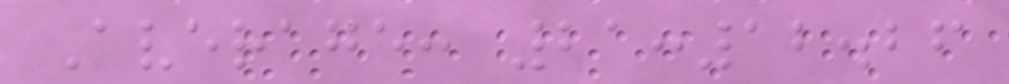Average: 21:12.26
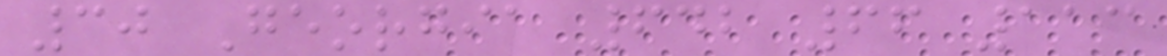30 Georgia 642 66 113
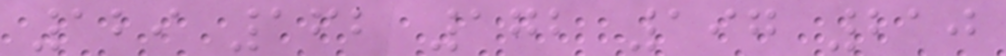129 162 172 197 210
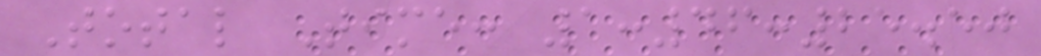Total Time: 1:46:25.50
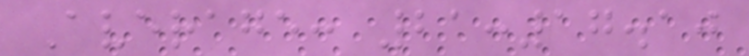Average: 21:17.10
